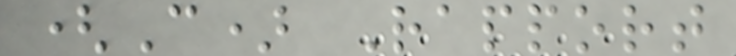(C) Rapport
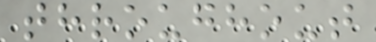throughout
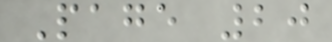Page 20
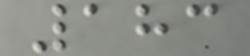183
